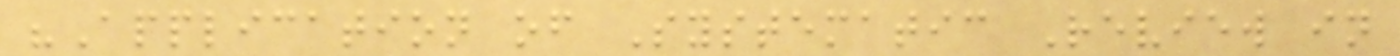"Application of Systematic Review in
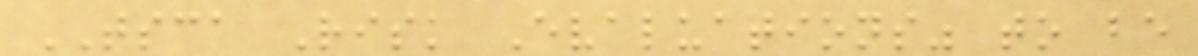TSCA Risk Evaluations" to be
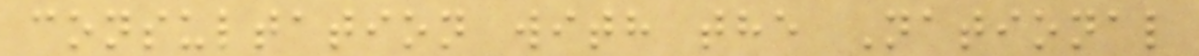consultation with the National
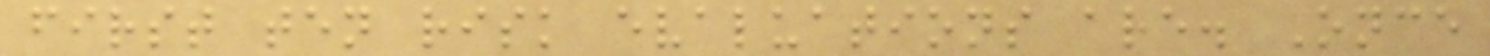first ten risk evaluations are. Once
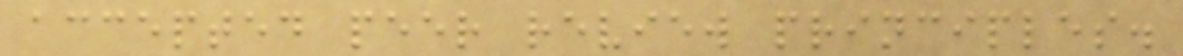accepted peer review principles.
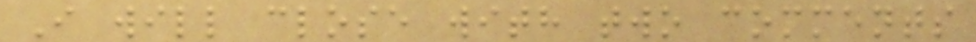I will close with two comments
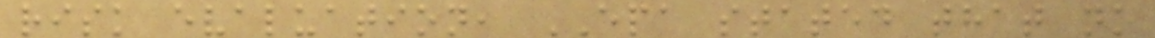risk evaluation, EPA stated that no
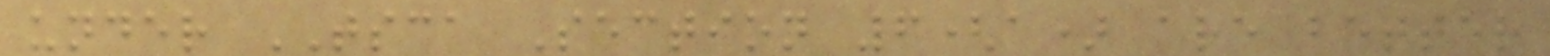under TSCA Section 6(a) are better
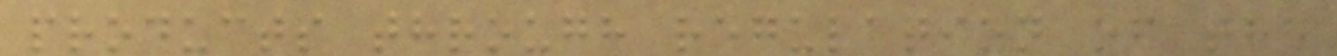products through regulation of the
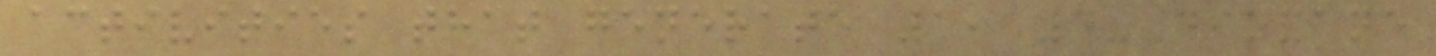activities that generate 1, 4-Dioxane
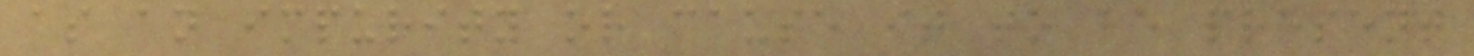as an impurity or cause it to be present
